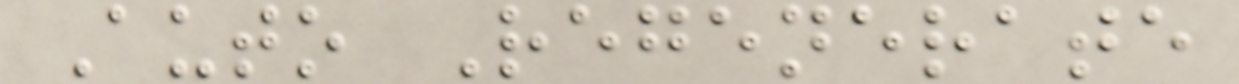Auto Regenerate
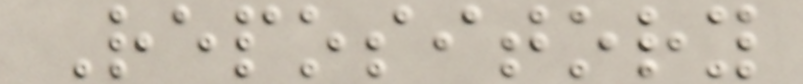Repository
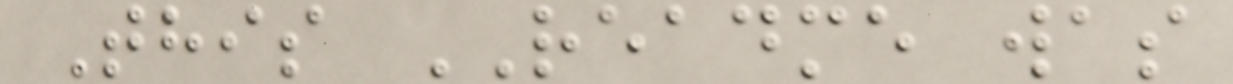This README was
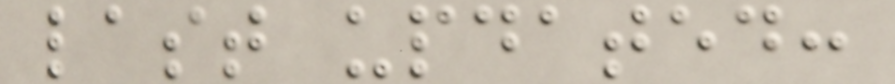last updated:
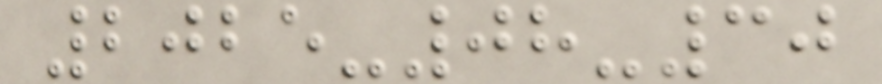2025-08-30
